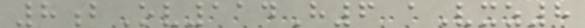8bOv114H6 aVxz8
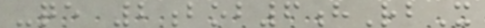-qe 2bob6hRbX
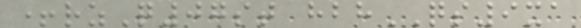+rzQ07st hbhQS9xa
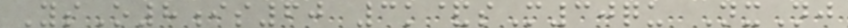YsO8is60 3k&sM30qu NxNj
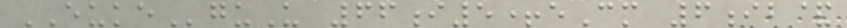EUKEguU 66i5+eCm 6ib&
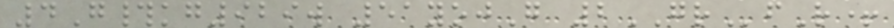4G#kg929w 51yojG 2GRfR+
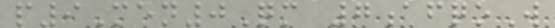p9Men0Qm 7afqoW
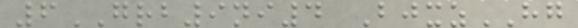6GRB9ni4 BjxzHG
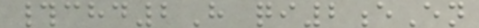#chd2H qi2eEn
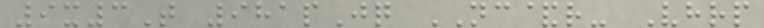9x3T 981pJq NC&r- Vhrp
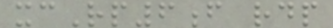xcRp6f rdp
